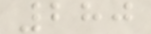280
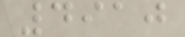4910
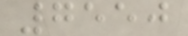7550
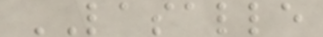LASALLE
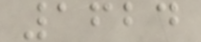1624
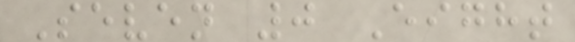Seven 0 Eight
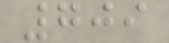709
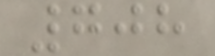708
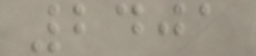2401
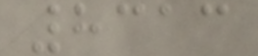8313
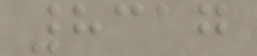8317
